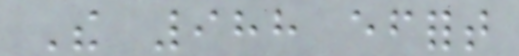The 988 effort
